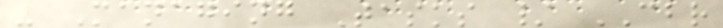- Managing Tasks / CBR
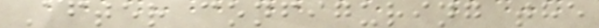After configuring the
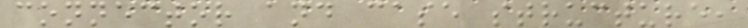connector and case structure,
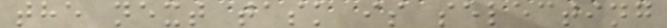the next task is selecting
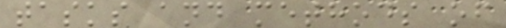tasks and methods of
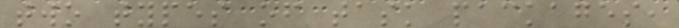two types of task packages,
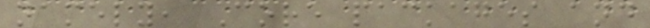namely, Core packages and
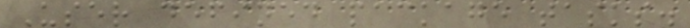User defined package tasks.
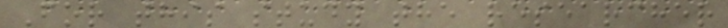For this study the researcher
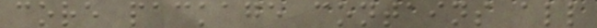core package contains all
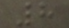8
